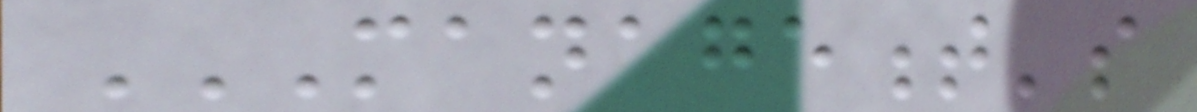MANAGEMENT'S
